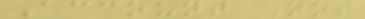Account Not
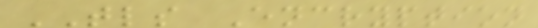TLS Encryption
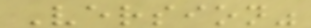Version"
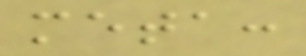meta:
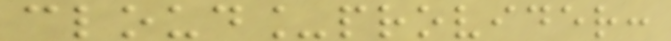cloud_provider:
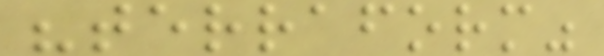"terraform"
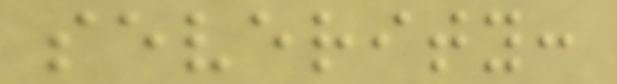severity:
